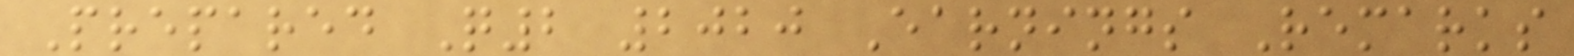Prepared Q2 2020 Earnings Remarks
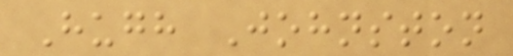Hugh Johnston
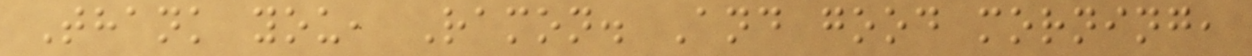Thank you, Ramon. And good morning,
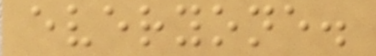everyone.
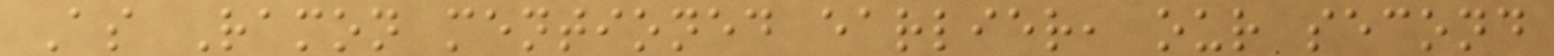As Ramon mentioned earlier, our second
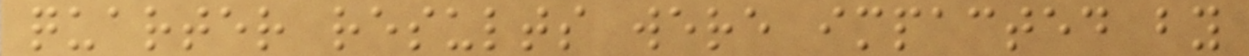quarter results were impacted by
